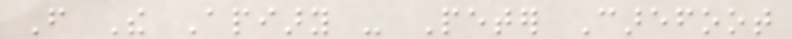From The Apiary - Peter Carefoot
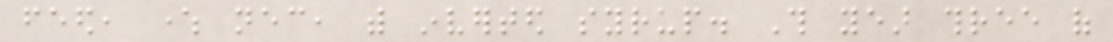feed, where necessary, with inverted syrup. This year three of
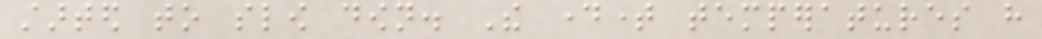started to slow down. The daytime temperatures have
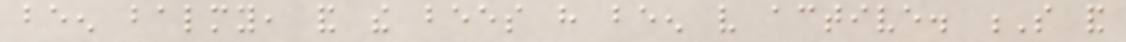been balmy, and the bees have been very active. S and
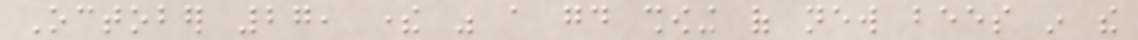October 27, there was a good showing of new bees in the
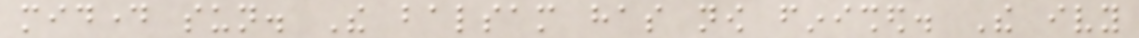midday sun. The balsam has now finished. The ivy
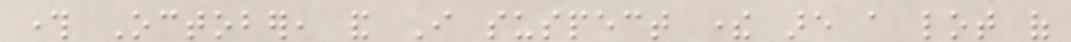through October, and I suspect there are a lot of
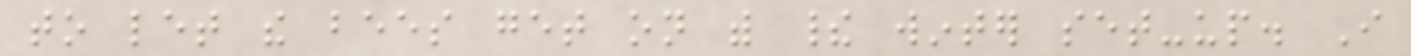to let the bees get on with their winter set-up. I
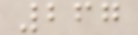267
